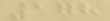178
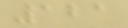121
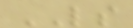LS
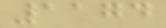1174
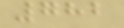782
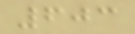603
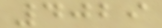4029
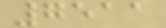7511
